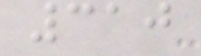310
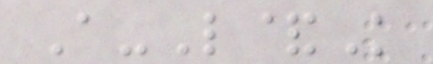A-L&K
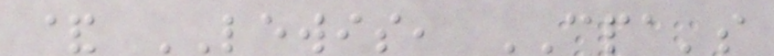& LEWIS, CPA's
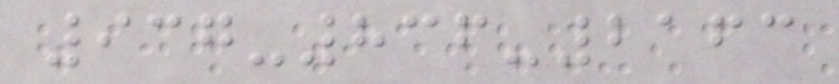937-836-2163
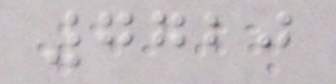7720
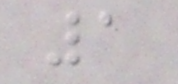1
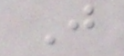J
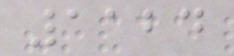1124
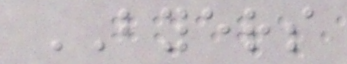BYERS
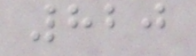820
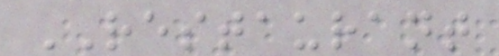RESTAURANT
